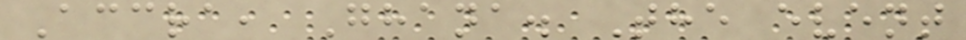Accra, Ghana. The event
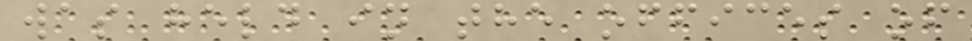was held in the offices of
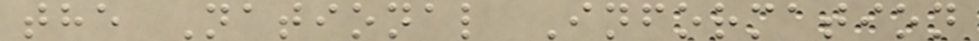the National Information
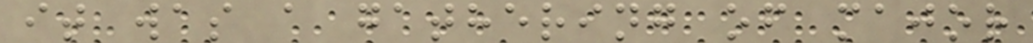it was a gathering of major
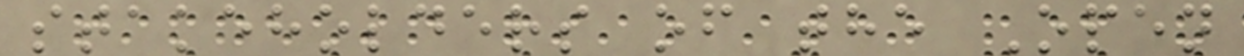stakeholders of the Open
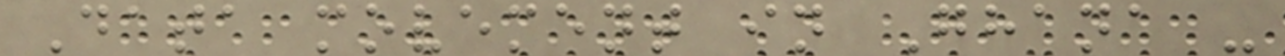Data movement in Ghana -
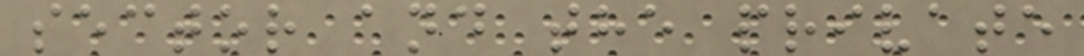sector and the private
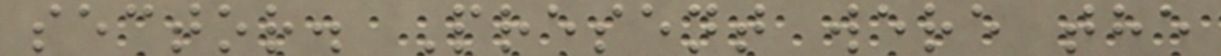sector. Present were the
